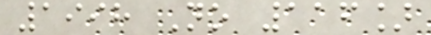1998 No 116]
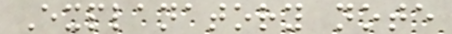Explanatory note
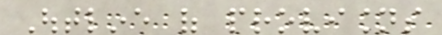Outline of provisions
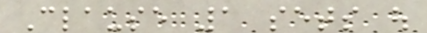Clause 1 sets out
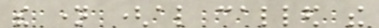the name (also called the
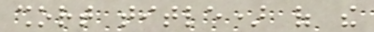short title) of the
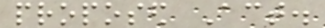proposed Act.
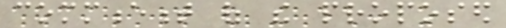commencement of the proposed
